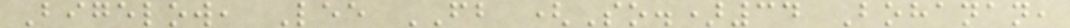Bigelow, Lee FB (So.)34 Bohanan,
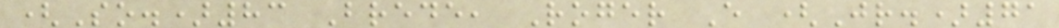(So.)83 Brede, Roger E (Jr.)71
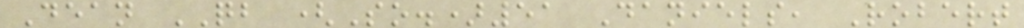Dean QB (So.)51 Daniels, Robert
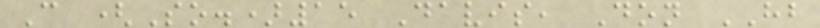C (So.)15 Davis, Don HB
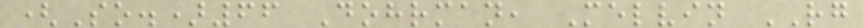(So.)66 Dohrman, Melvin RG
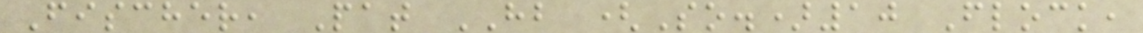Fischer, Pat HB (So.)10 Flock,
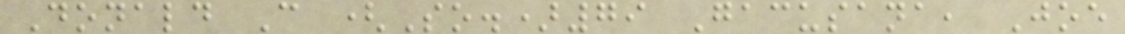Donald C (So.)79 Gacusana, Joe
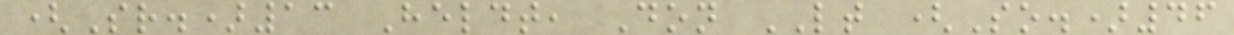(Sr.)13 Heldt, Don LT (So.)46
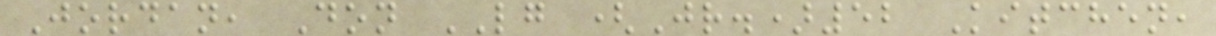Jordan, Don LG (Jr.)52 Kitchen,
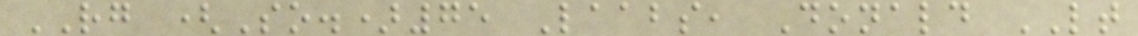RG (So.)75 Laabs, Donald LT
